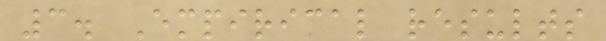3. Empirical results
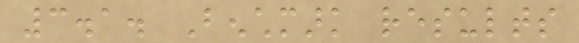3.1. Benchmark results
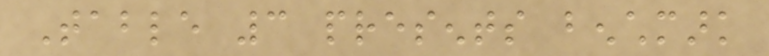Table 3 presents benchmark
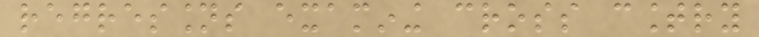regressions examining cross country
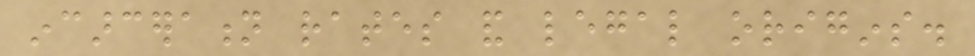incarceration rates and legal origins.
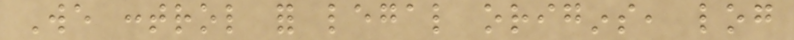We control for legal origins, log
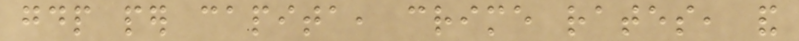gdp per capita, crime rates, and
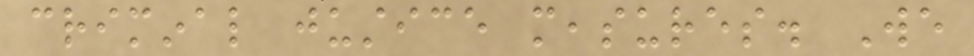criminal justice measures. We
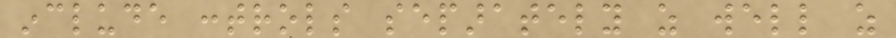include controls separately as well as
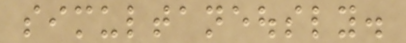simultaneously.
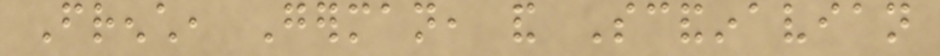French, German, and Scandinavian
